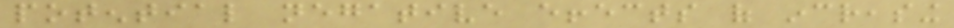potential negative effects of increasing
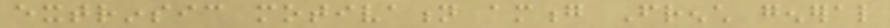extrinsic motivation among French general
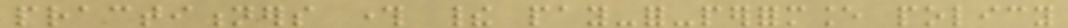practitioners through their pay-for-performance policy
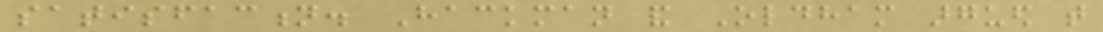satisfaction. Hackman and Oldham argued that
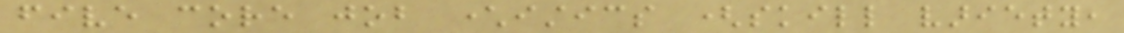five core job characteristics (skill variety,
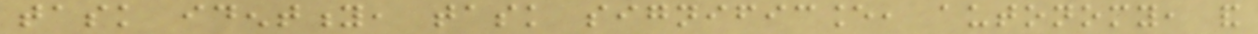task identity, task significance, autonomy, and
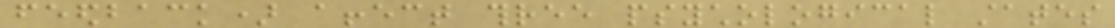feedback) affect three psychological states
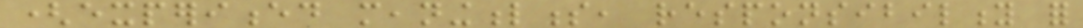(experienced meaningfulness, responsibility for
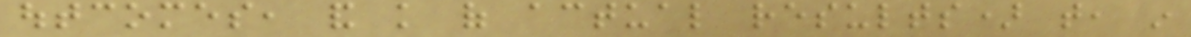outcomes, and knowledge of actual results) that, in
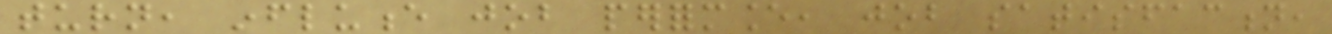turn, influence job performance, job satisfaction,
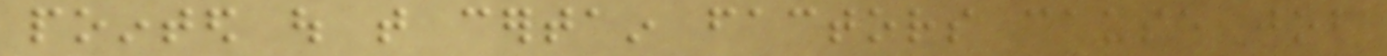pointed out that certain factors cause job
